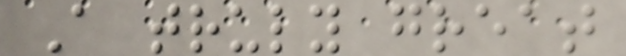A truly great
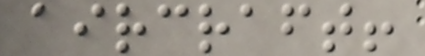aircraft!
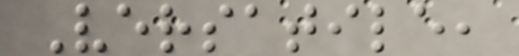Versatile,
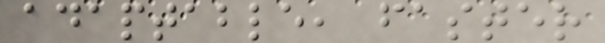adaptable, faster
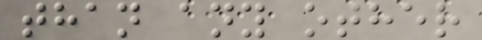than any other
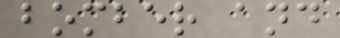bomber and
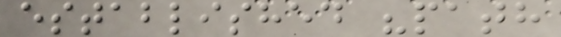established "path
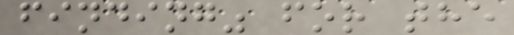finding" for the
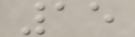15
